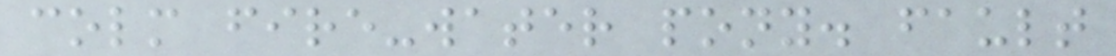colm fire-water pony. fault
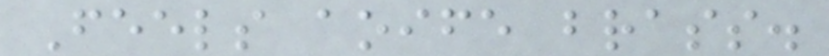Feels aoife brass.
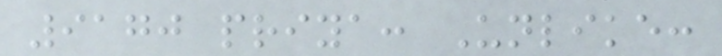9170 priya: Unlike:
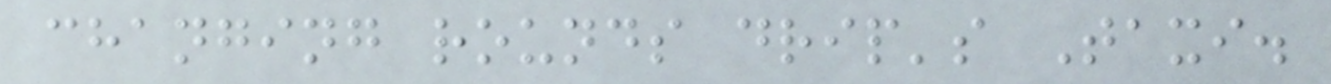changing rounds drip's Taxi.
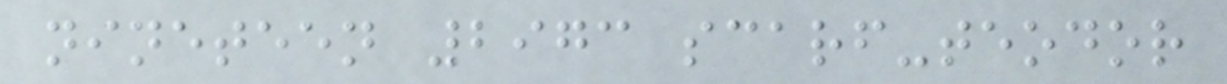nineteen 2973 scarf-teodor
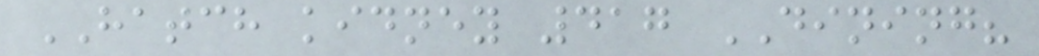HATCH kidney 417 DINING?
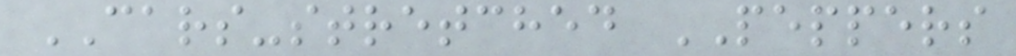CARS-stretched PEPPERS
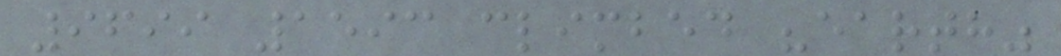9699 1593 climbed "earth"
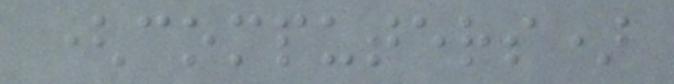(computers)
